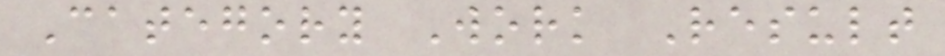Category Work Result
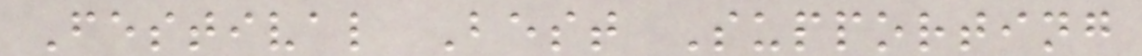Festival Best Supporting
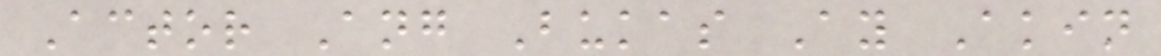Actor Ang Bukas Ay Akin
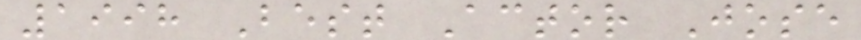1998 Best Actor Jose
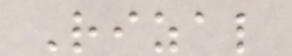Rizal
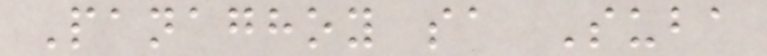Panaghoy sa Suba
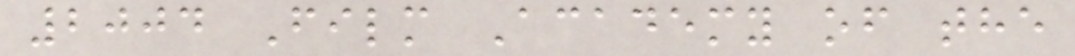2004 Film Academy of the
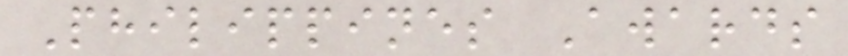Philippines Awards
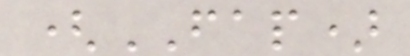(FAP)
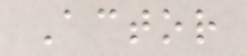Actor
